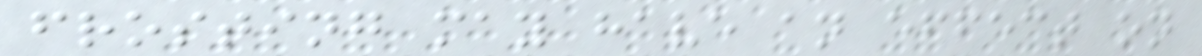frosting may have an effect on
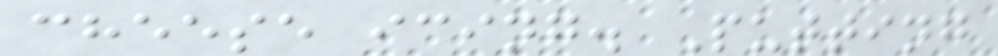cheese icing. Putting
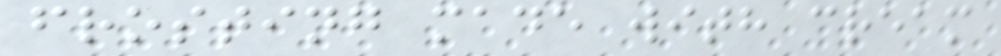frosting made with cream
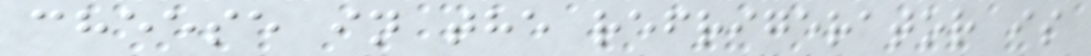cheese in the refrigerator is
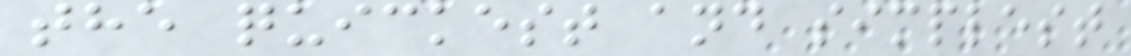the quickest and simplest
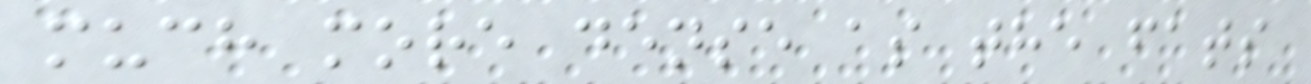much more dense as the fats
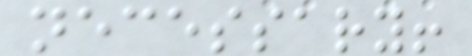necessary!
